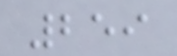259
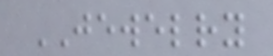JEWELRY
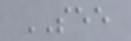SEE
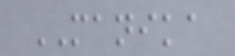MANIKA
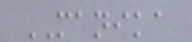MANIKA
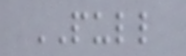PULL
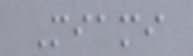Miami
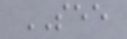SEE
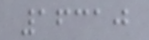16310
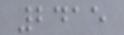2415
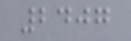2407
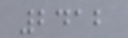2412
